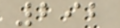292
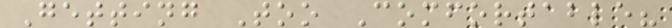Getting Too Comfortable?
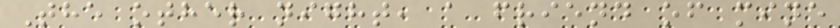The other night, a friend of mine
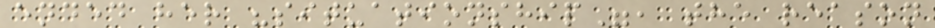ended her "situationship", the reason
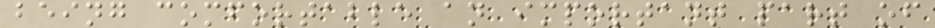being comfortable an important part of
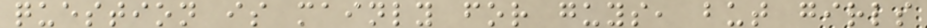question is mainly for guys, but girls
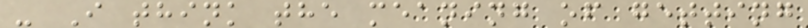- I think the meaning of getting
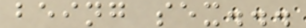being sex...
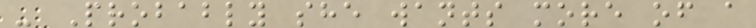- Probably she wants more of a
